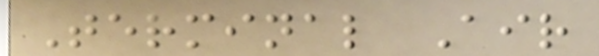Terminal Air
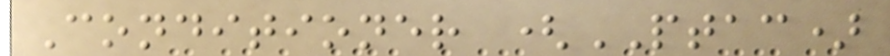Conditioner (PTAC)
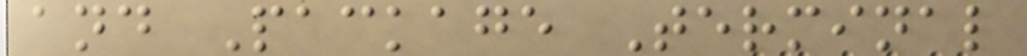and Package Terminal
